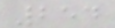254
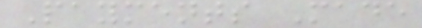Payments Made
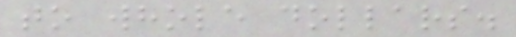to whole dollars.
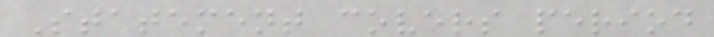Statement covers period
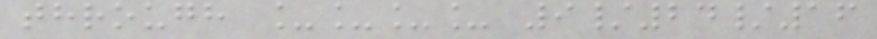through ____ 9/24/16
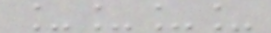____
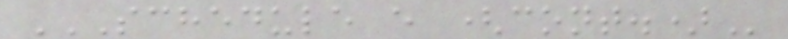SCHEDULE E (CONT.)
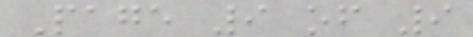Page 9 of 9
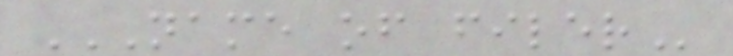NAME OF FILER
